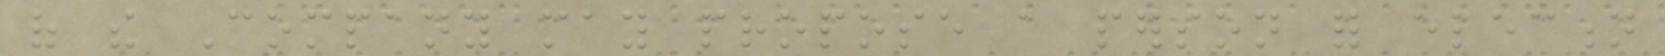of the Company may propose a person for election
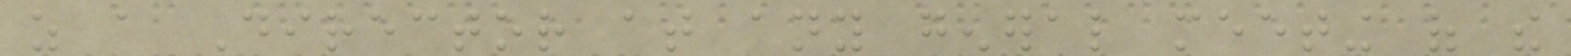as a Director at any general meeting of the
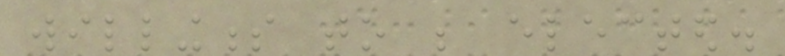willingness to be elected.
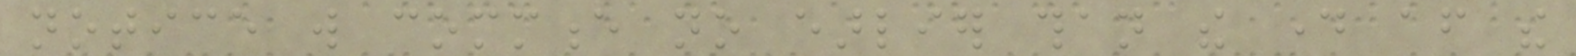notice will commence no earlier than the day after the
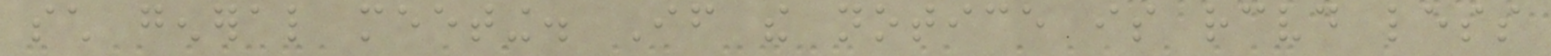such general meeting. If the notice is received less
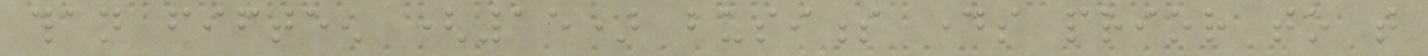than fifteen (15) business days prior to that
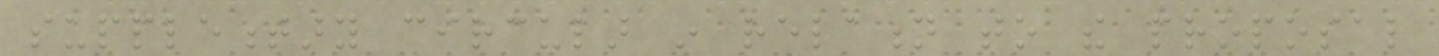supplementary circular in relation to the proposal
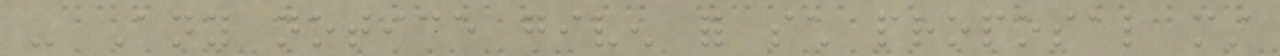- Any notice given for such proposal must
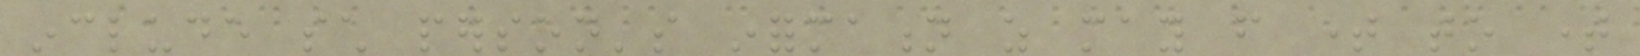include such person's information as may from time to time
